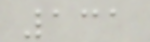131
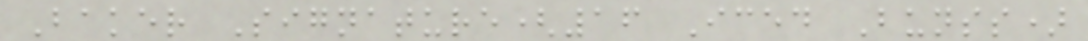Baker Signature(16 Iced Bunss)
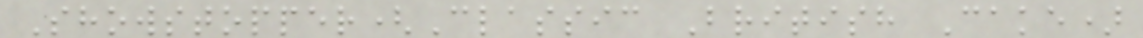Showstopper(Classic British Cake)
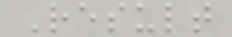Result
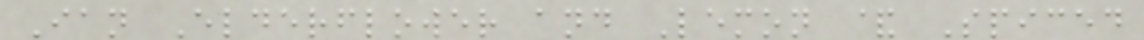Ian Elderflower and Lemon & Spiced
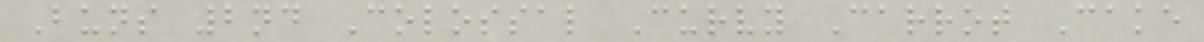Buns 2nd Colossal Curvy Carrot Cake
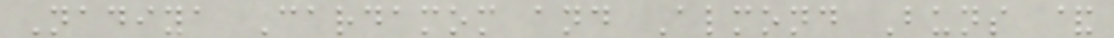Nadiya Cardamom and Almond Buns &
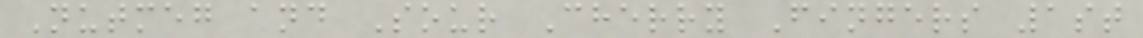Nutmeg and Sour Cherry Fingers 1st
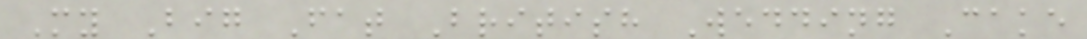My Big Fat British Wedding Cake
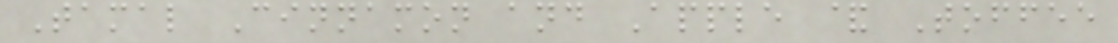Tamal Cinnamon and Apple & Toffee
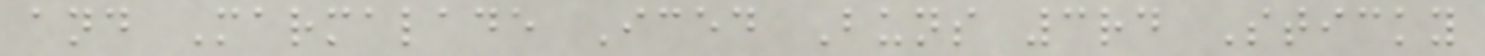and Marmalade Iced Buns 3rd Sticky
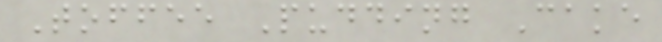Toffee Pudding Cake
